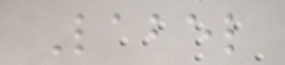Label
